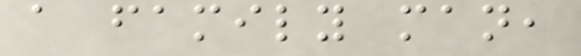a family man,
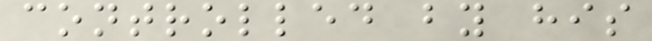controlled by his
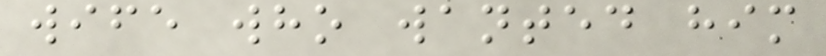wife who wanted him
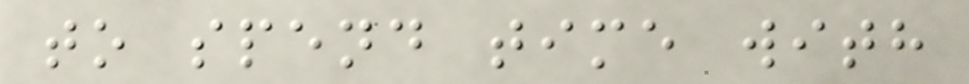to spend time with
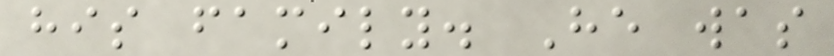his family. He was
